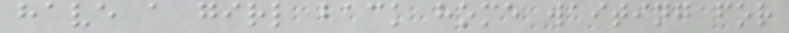have a girl back home waiting for
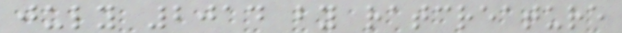july 2014 by ratcreature
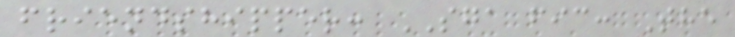friendshipper: SGA fic: The
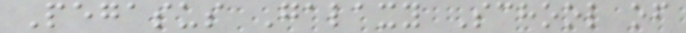Pegasus Galaxy School of
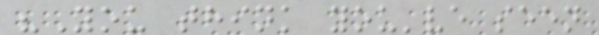"You think you've seen
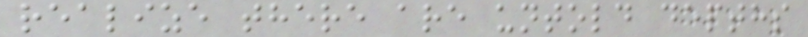realize there are untold depths
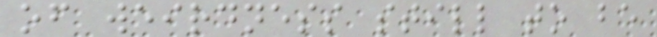of weirdness still to be
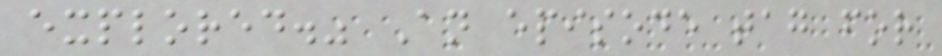explored." An episode tag for
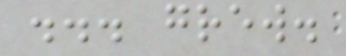... grew.
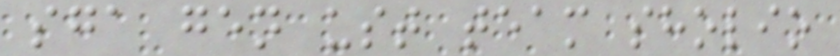sga gen ust team sholio
